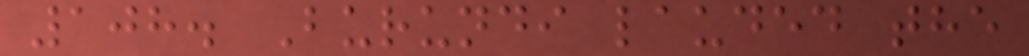108. Burundi lauded the
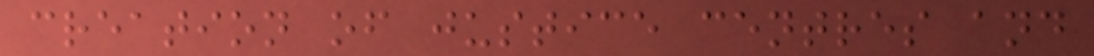creation of justice centres and
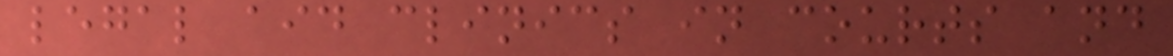legal aid clinics in courts and
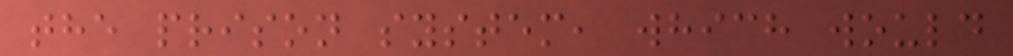the prison system, which would
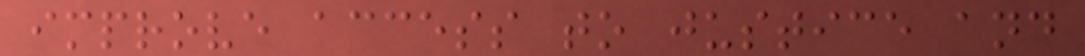improve access to justice and
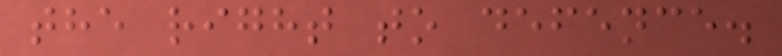the right to defence.
